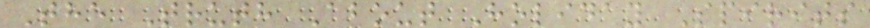The Truth About Holiday Spirits
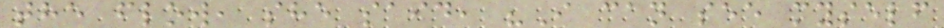the flow, she said, "I can see myself
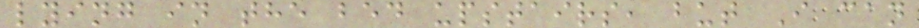lying in the bed upstairs, but I can
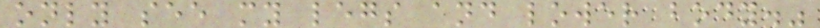only see my legs and lower body."
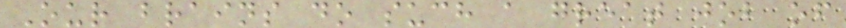Our brains do such a great job of
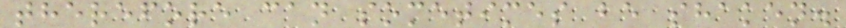therefore can sometimes be shaken.
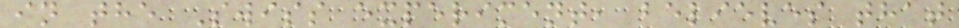in the Swiss experiment, believes that
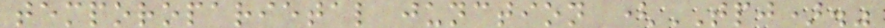temporoparietal junction (TPJ)."
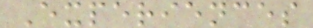Experiences
